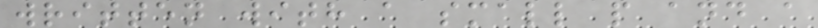written with a small p and a
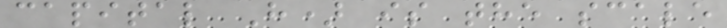capital H) is the scale
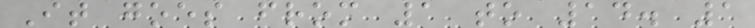It goes from 1 to 14. 1
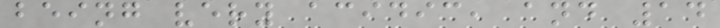being very acidic, and 14
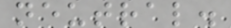neutral.
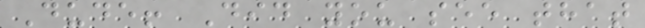Dude! Did you see that
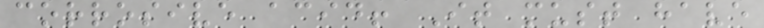corrosive acid! It must have
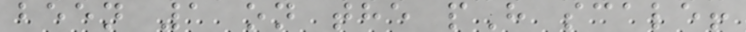been 1 on the pH scale!
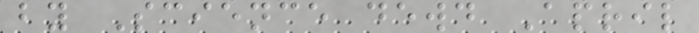by Science dewd April
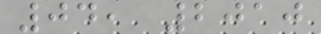04, 2010
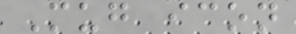Mug icon
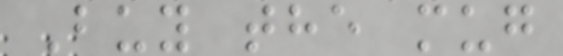Buy the mug
